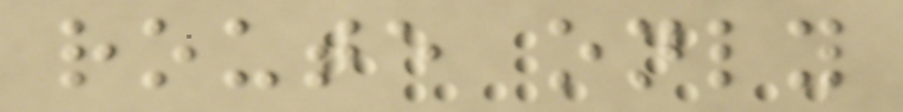route only
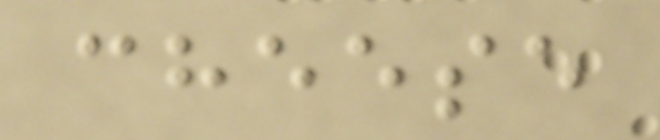cheese
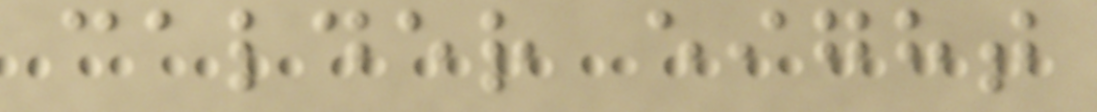calder eight
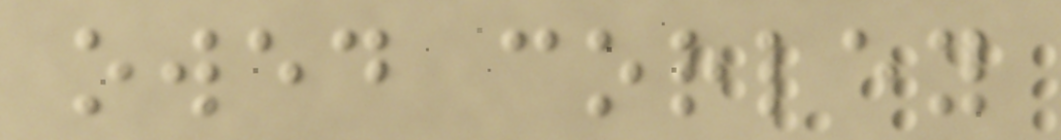owed corley
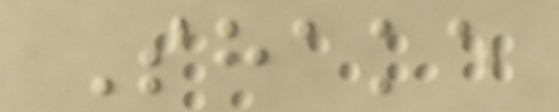Shake
